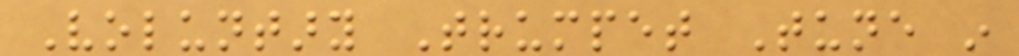Voluntary Trumpet Tune in
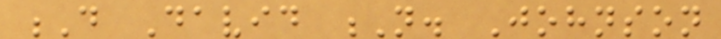D David N. Johnson
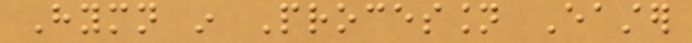Hymn in Procession Easter
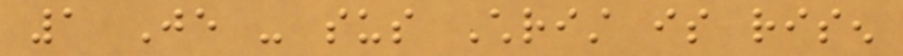1 Je - sus Christ is risen
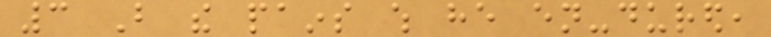3 But the pains which he en-dured,
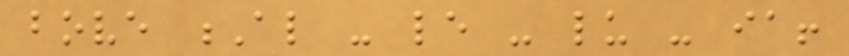bove Al - le - lu - ia!
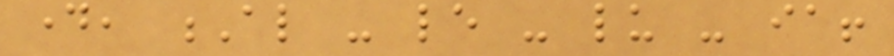day, Al - le - lu - ia!
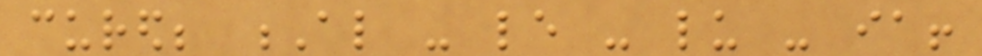cured; Al - le - lu - ia!
